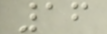16
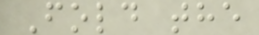Fold the
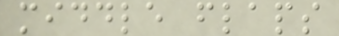middle flaps
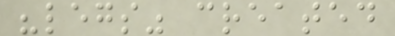"legs" created
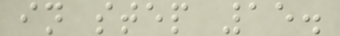in step 15.
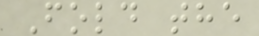Fold the
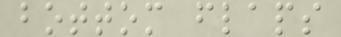bottom flaps
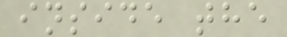inside the
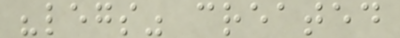"legs" created
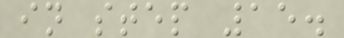in step 15.
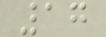17
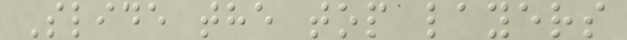Slide the top layers
